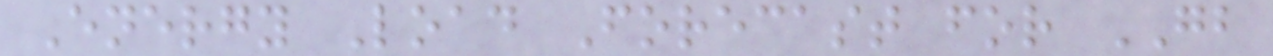Energy Load Forecast for GB
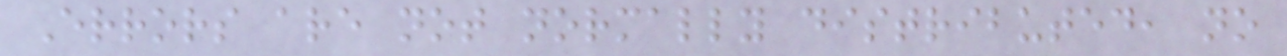Errors are not normally distributed, no
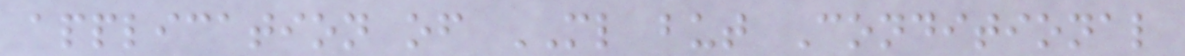application of ML but Conditional
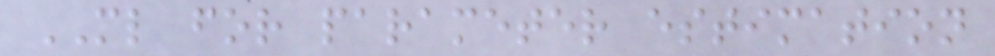ML for parameter estimation
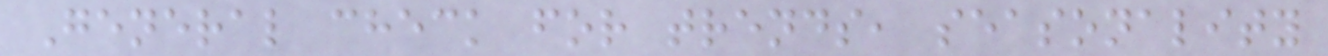General check for trends, seasonality
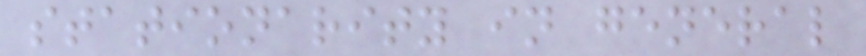stationarity in general
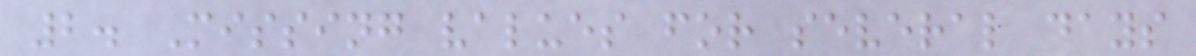2. Missing values for several days
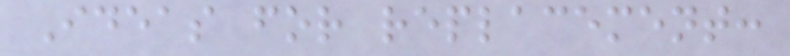Ideas for replacement:
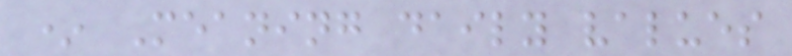* Meaning daily values
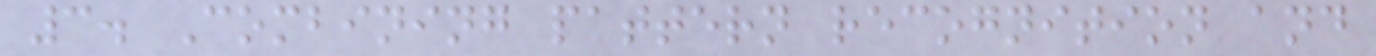3. Combining pattern recognition and
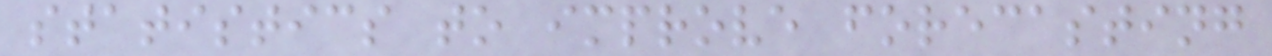statistics to improve forecasting
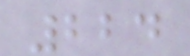224
